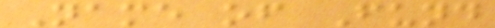Name of Fund
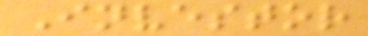Investor
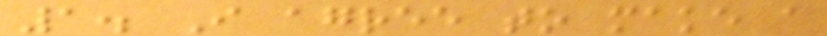1. I agree to make a
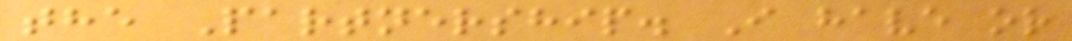the Partnership. I have or
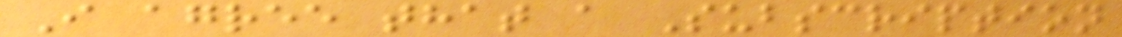I agree that a Subscription
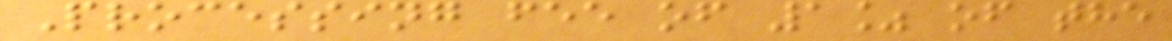Processing fee of 1% of the
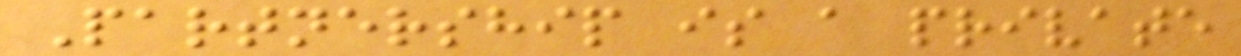Partnership is a private
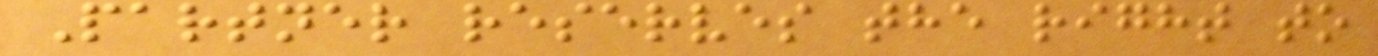Partner reserves the right to
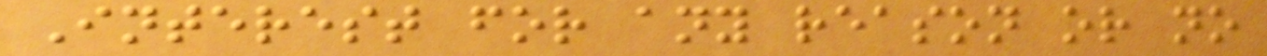Interest for any reason or no
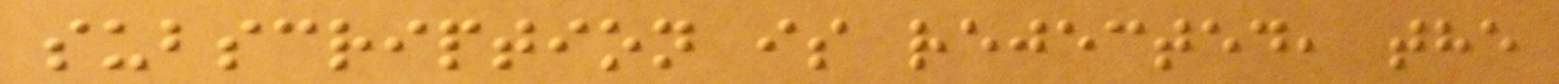subscription is rejected, the
